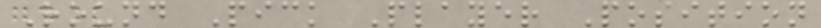Round Pick Player Position
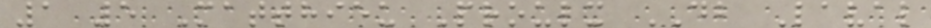1 5 Matthieu Proulx DB Laval
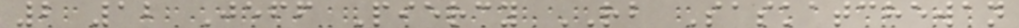2 12 Jeff Piercy RB Saskatchewan
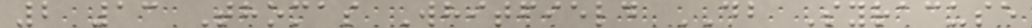2 13 Thomas Whitfield DB Syracuse
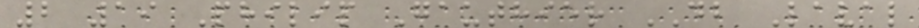2 19 Philip Gauthier DB Laval
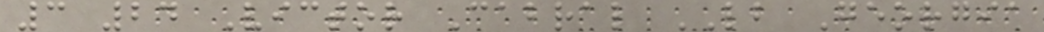3 24 Victor Cabral LB Georgia
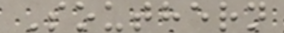Southern
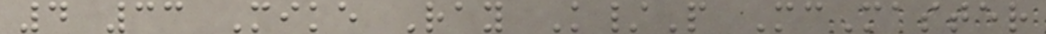4 33 Mike Ray K/P McMaster
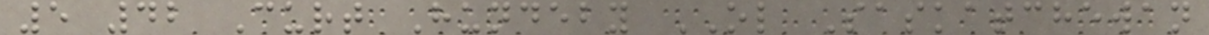5 42 Curt Hundeby OL Saskatchewan
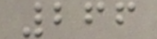266
